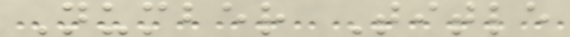Number Title
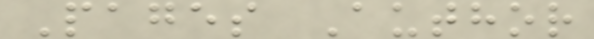Pages Author
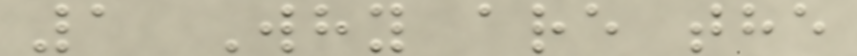1 Why are the
